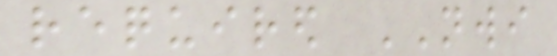required NWI
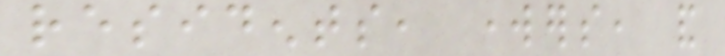residents, workers, and
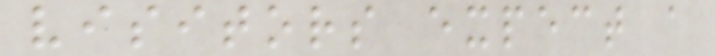visitors expect a
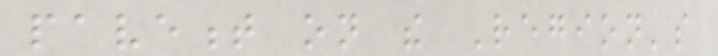pavement on the Region's
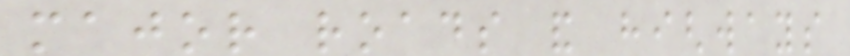major roads and highways
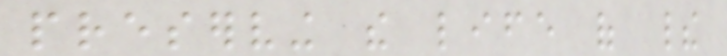preserving the life of their
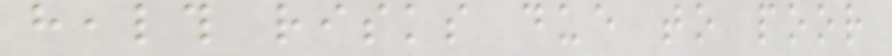health risks due to poor
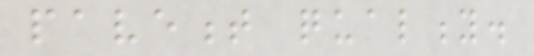pavement quality.
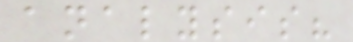analysis?
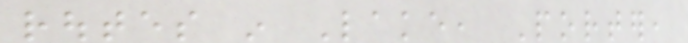routes in Lake, Porter,
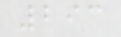293
